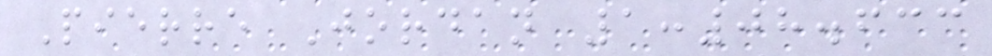Pierre Jordan 1:08.633
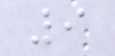9
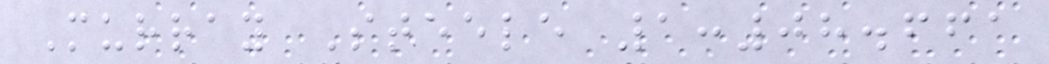Murray Steele 1:08.661
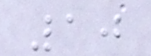10
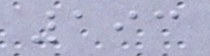193
